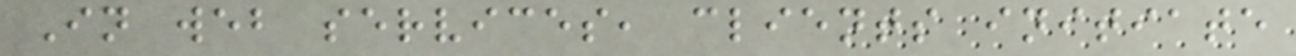In web services, clients initiate
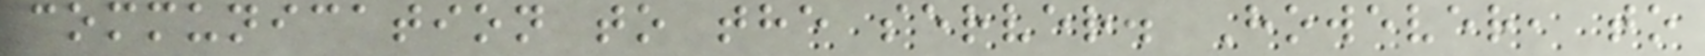communication to the server. However, to
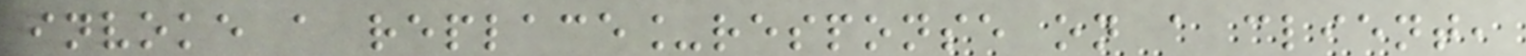invoke a replace_response on a client,
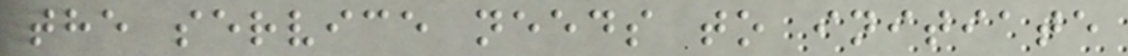the service needs to initiate
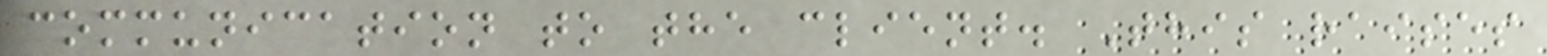communication to the client. This raises
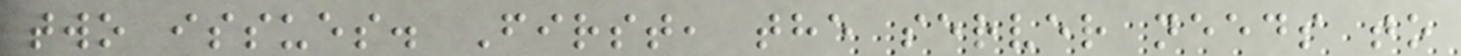two issues. First, the server needs to
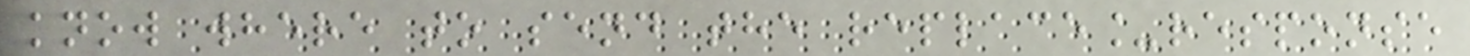know where to send the replace_response
